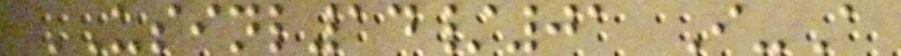USINL14/01 I-A
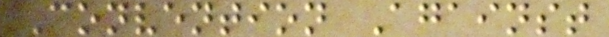Convention Against
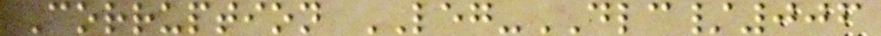Corruption LEG-DLC/006
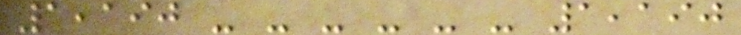1,190 - - - - - - 1,190
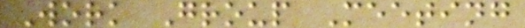Work Group Meeting
